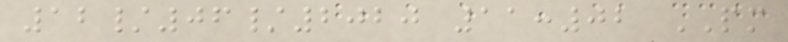12/06/2020 11:02 PM
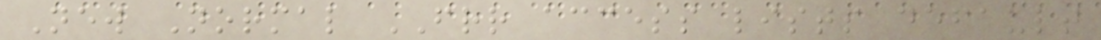New Normal FRR access lists default
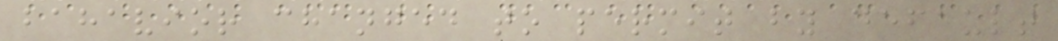bahavior changed to permit by default
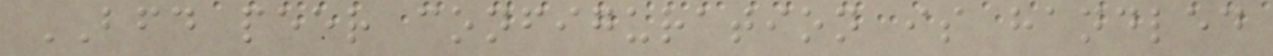BFD peer configuration is handled
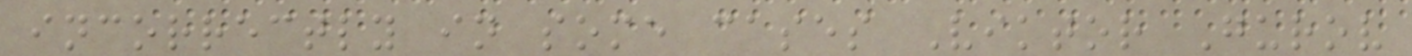incorrectly in some cases Viktor Gurov
